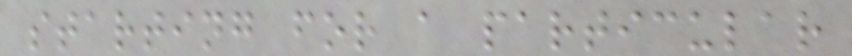starting for a particular
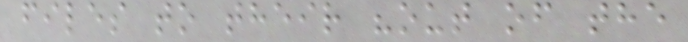files to their "out of the
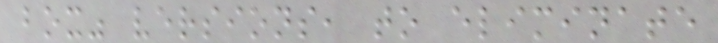box" versions, to eliminate
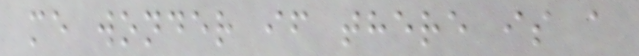me wonder if there is a
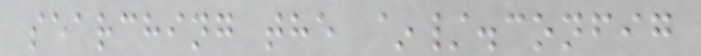searching the ~/.config
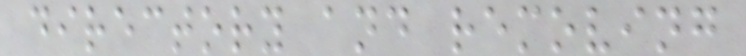directory and removing
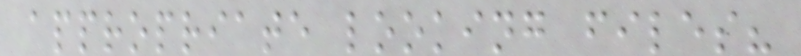appropriate looking files?
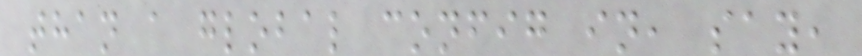than a global config in, say,
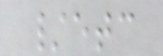/etc
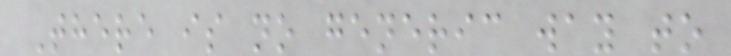There is no generic way to
